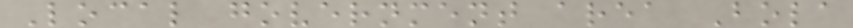Local government area Bola
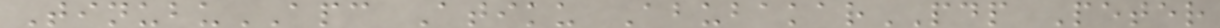TinubuAPC Atiku AbubakarPDP Peter
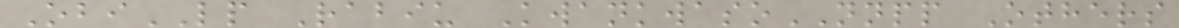ObiLP Rabiu KwankwasoNNPP Others
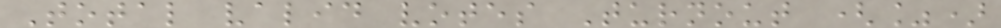Total valid votes Turnout (%)
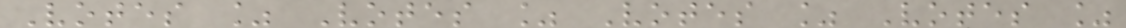Votes % Votes % Votes % Votes %
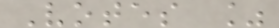Votes %
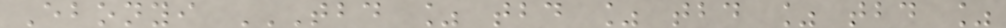Ebonyi TBD % TBD % TBD % TBD %
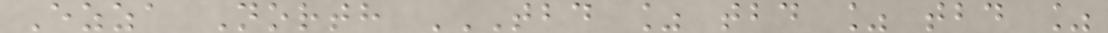Ezza North TBD % TBD % TBD %
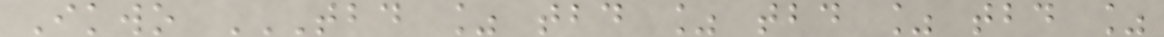Ikwo TBD % TBD % TBD % TBD %
